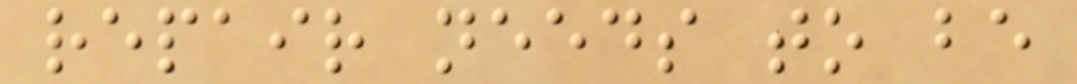repair needs to be
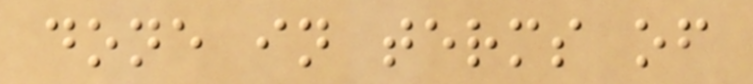done in terms of
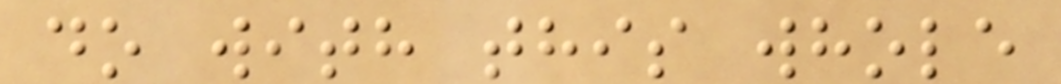do with this whole
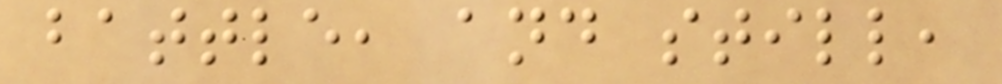battle, and still,
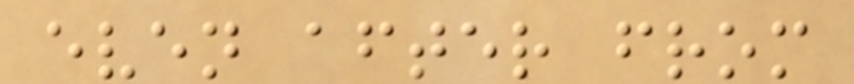even after from
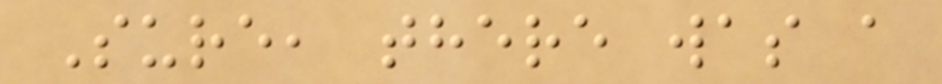Sure, there was a
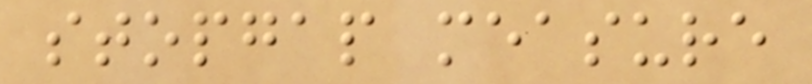stopgap measure
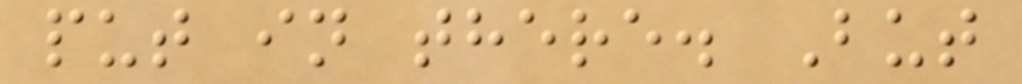put in there. But
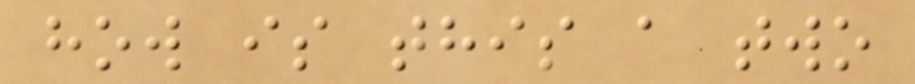how is this a two
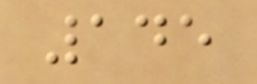145
